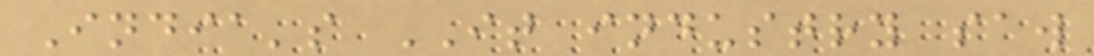India's IT industry saw
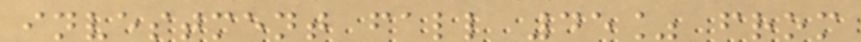investment fall 45% from
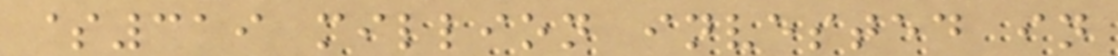$319 million invested in
